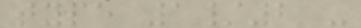type 1/2 -
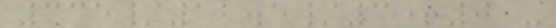335/12.5/3+0 -
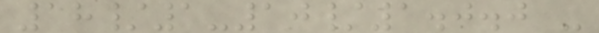18/1-10/1.0.0 -
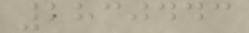2830443
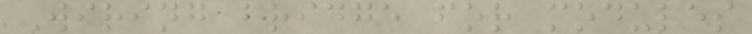Wiring bridge for modules
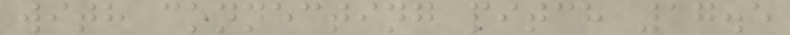with connecting pitch 17.5
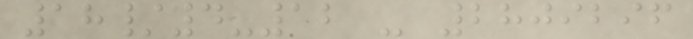18/4-12 - 2809296
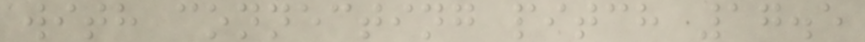with connecting pitch 17.5
